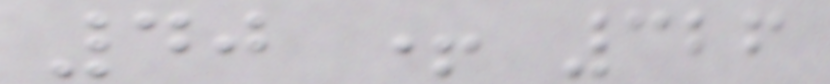40 + 326
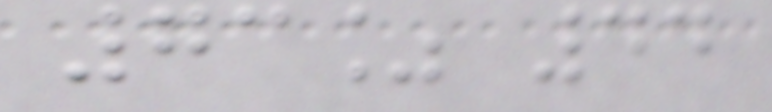73% 44
